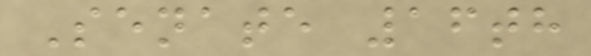Senate 16th
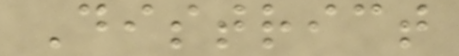District
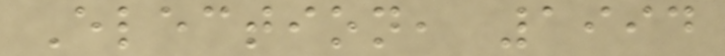Election, 1994
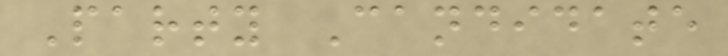Party Candidate
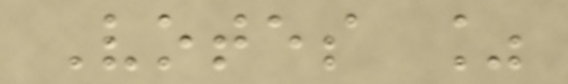Votes %
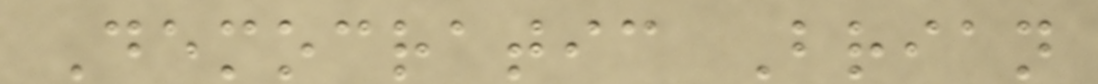Democratic Brian
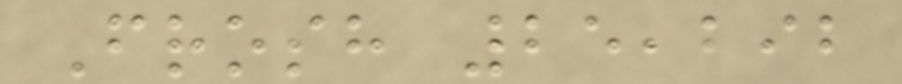Frosh 25,292
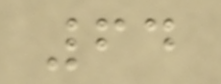64
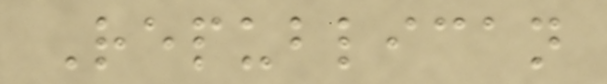Republican
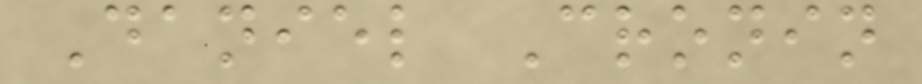Daniel Cronin
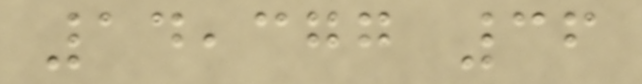14,377 36
